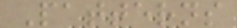Patterns
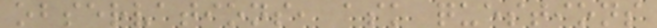observations, ask questions
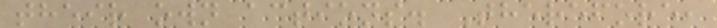their own actions. Therefore,
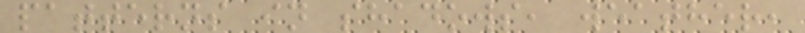patterns in shadows, weather,
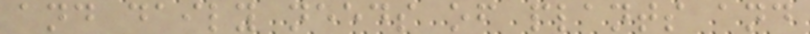and daily needs of plants and
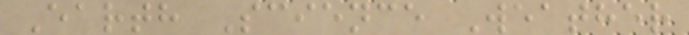Earth Science Weather
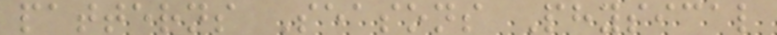patterns Seasons Physical
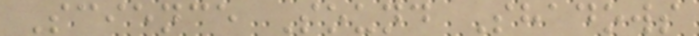Science Sound Shadows
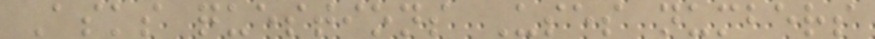Asks questions Uses numbers
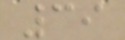39
